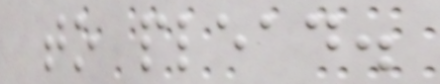to plead.
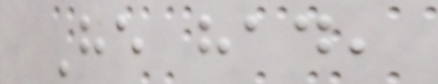He had,
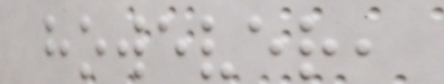however,
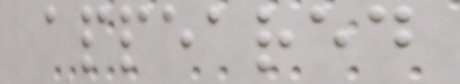appeared
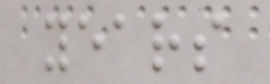years
